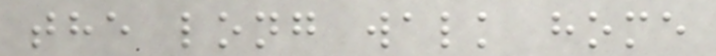the long walk home
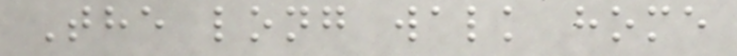The long walk home
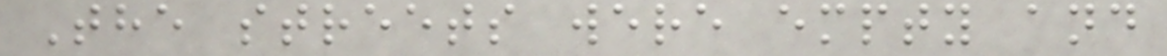The streets were empty and
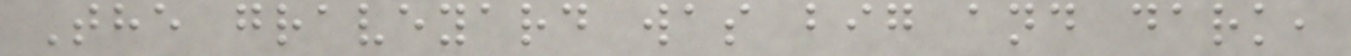The graveyard was big and dark,
